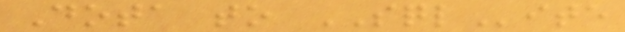Dota to SQLite
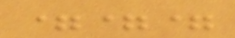===
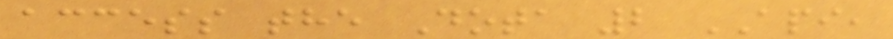access the Dota 2 API,
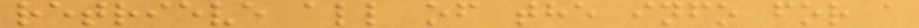retrieve all of the info for a
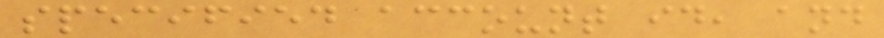specified account id, and
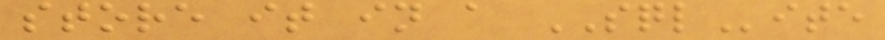store it in a SQLite
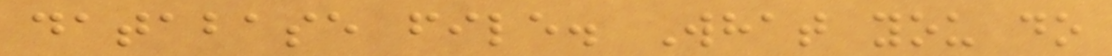database file. What you do
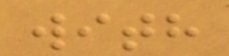with
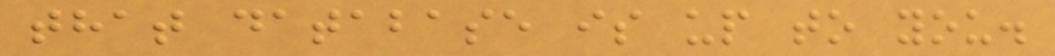that database is up to you.
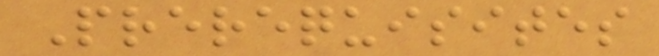Prerequisites
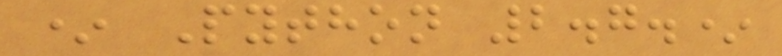* Python 2.7.*
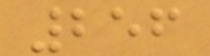256
